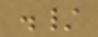./
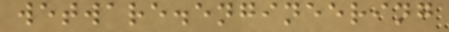wetware.engineering
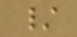/
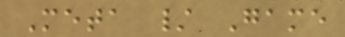Meta / Game
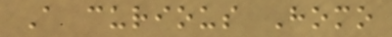A curious Homo
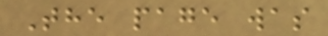The page was
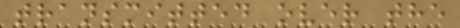transmitted over the
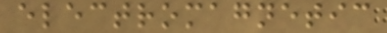electromagnetic
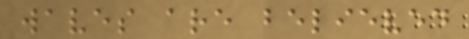waves are believed
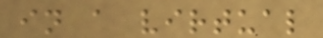in a virtual
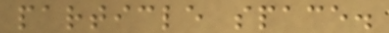particle space.
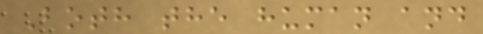Both the human and
